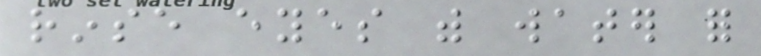rinse eyes with water for
